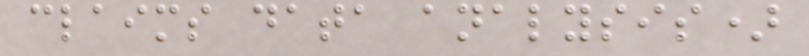claims data analysis)
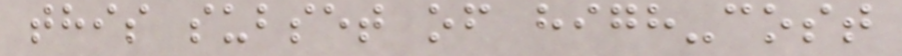this subset of high-cost
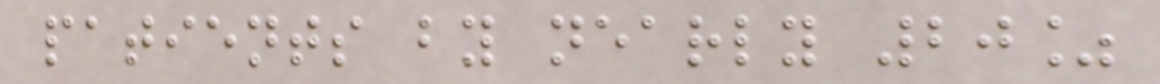patients by nearly 20%
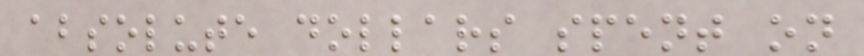absolute dollars spent on
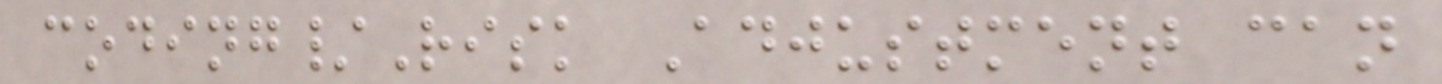coding/Risk Adjustment can
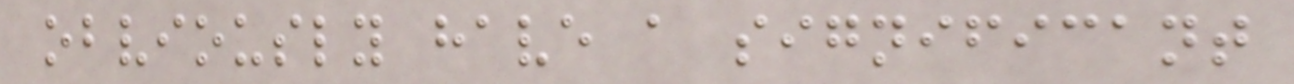obviously have a significant
